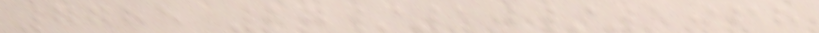7785 27/10/1968
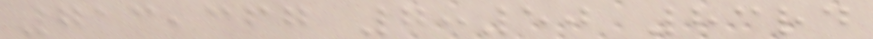713,367 7:50 83rd
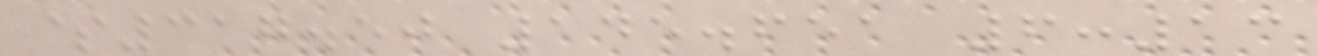$317.50 145.651 6:13
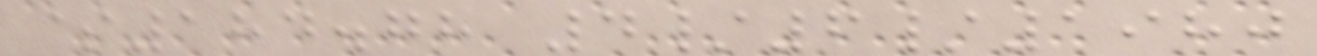$184.78 4/6/1980
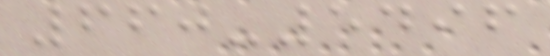660-5496
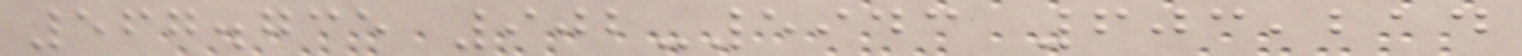567.735 902-5943 603,214
